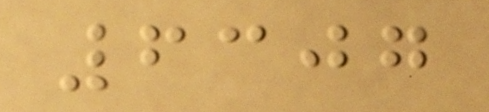6307
